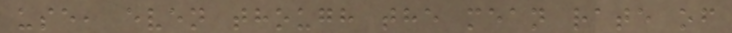use, even though the mean rate of
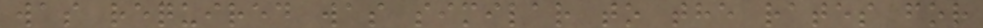was required was similar to the rates for
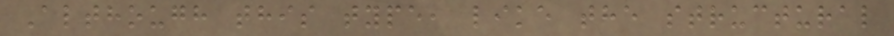Although this type, like the structural
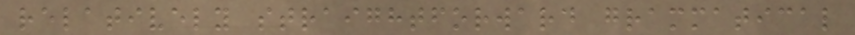relatively straightforward grammatical
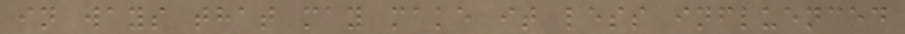in ways that may make it less influenced
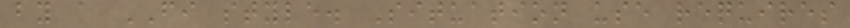by a FI style. Situation use requires
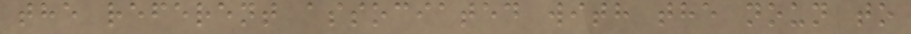the referent associated with the noun to
